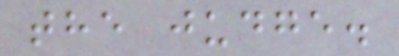the judge.
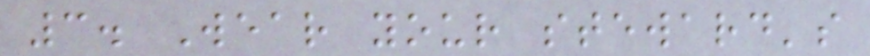3. Wear your steward's
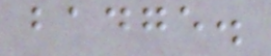badge.
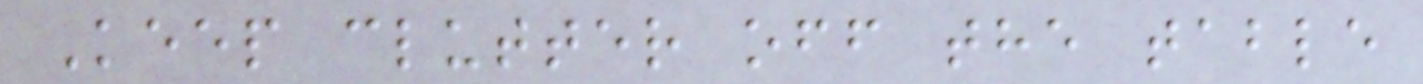Keep clutter off the table
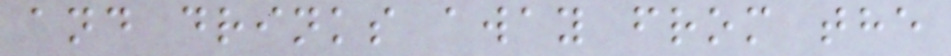and drinks away from the
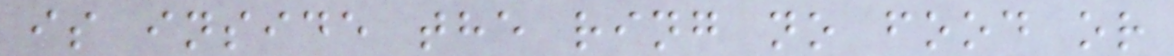is inside the ring no food or
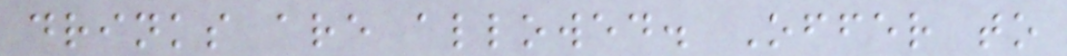drinks are allowed. Offer to
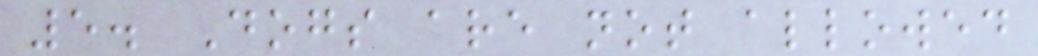5. Dogs are not allowed
